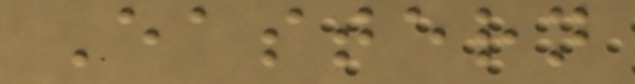Eastern
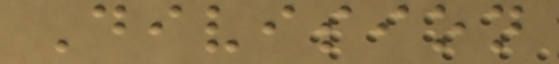Division
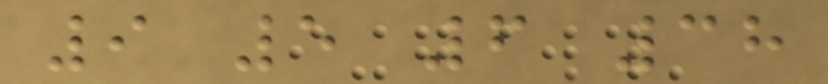9 5 6 38
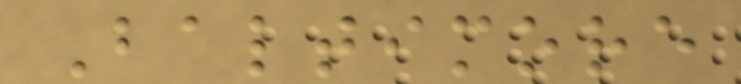Baltimore
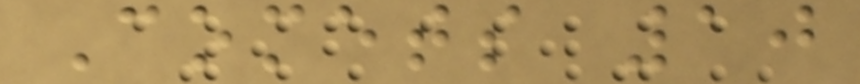Comets 10
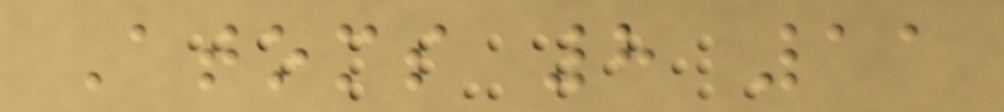Atoms 8 11
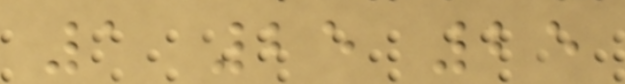1 25 25
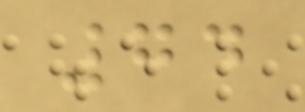74
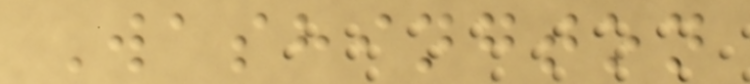Washington
